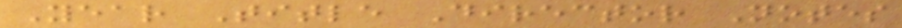Year Title Director Notes
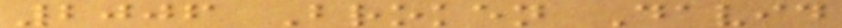2006 Broken David
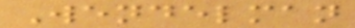Wendelman
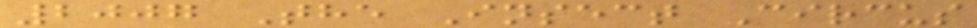2007 The Insect Circus
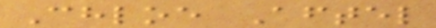Chloe Aftel
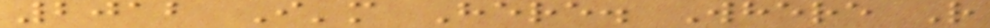2012 I'm Here. Where R
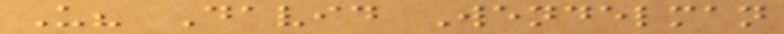U? David Wendelman
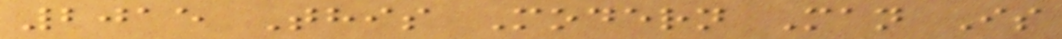2015 This Modern Man Is
